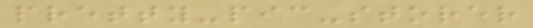pretty-pic-storer
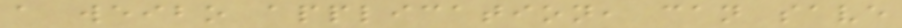a weibo application, can save
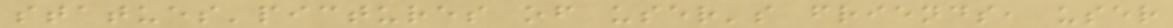statues'pictures of user's friends, user
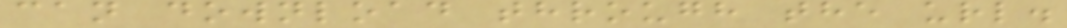can download through the url.
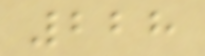228
